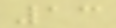13
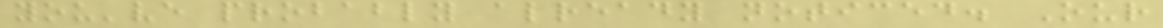you've probably already noticed. Our
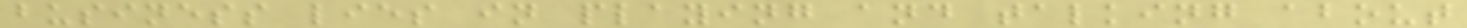business lies in playing and talking about
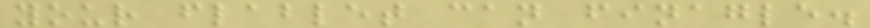your flablet can finagle.
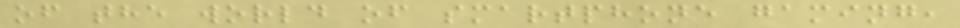of the world of smartphone gaming,
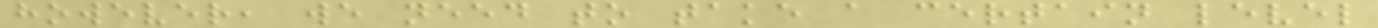however, we need to take a certain level
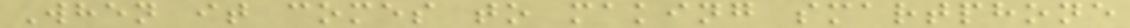When it comes to making smartphone
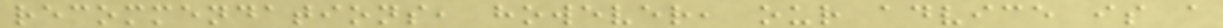recommendations, however, our advice is a
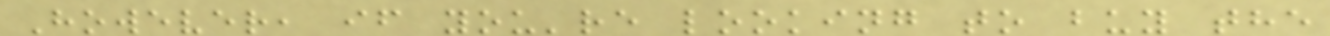However, if you're looking to buy the
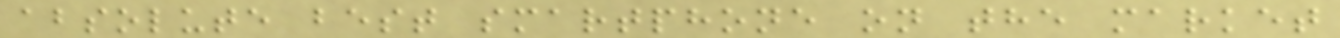absolute best smartphone on the market
